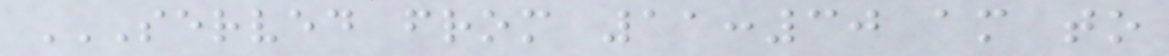SERVED FROM 11:30 AM TO
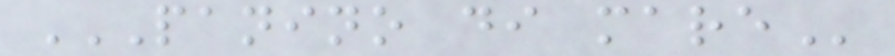PANINO DI MARE
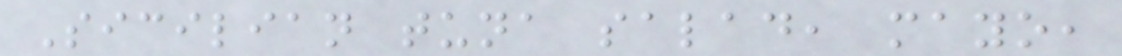Sicilian tuna salad, mayo,
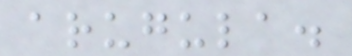arugula.
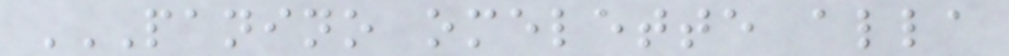PANINO OMELETTE ALLA
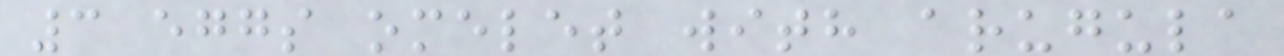3 eggs omelet with arugula
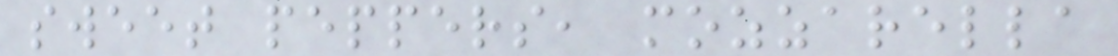sweet peppers, mozzarella
